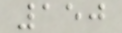150
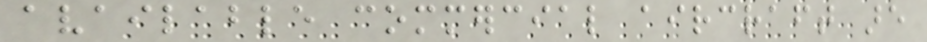available commercial aircraft are
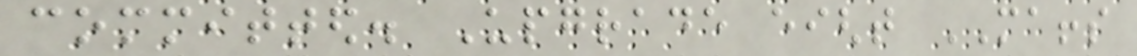committed. Upgrade eight MAFFS
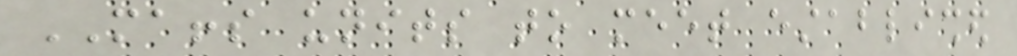MAFFS units to meet established
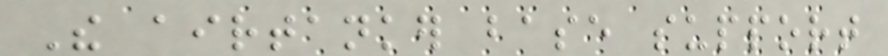The airtanker base support
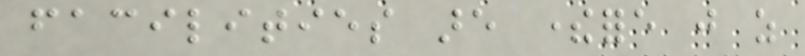facilities are therefore just as
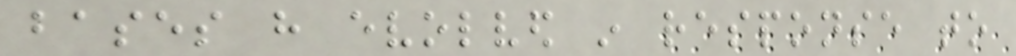bases have evolved in response to
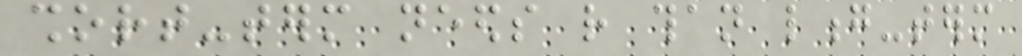short-term needs rather than long-term
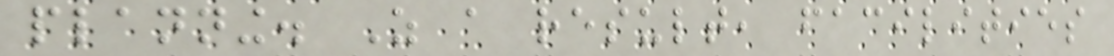planning. As a result, facilities
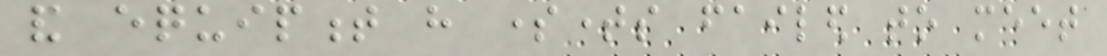and equipment have sometimes failed to meet
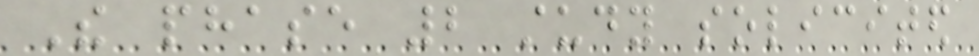The phase 2 study solicited
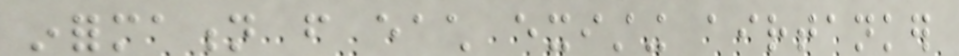information from each existing airtanker
